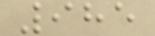985
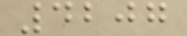4207
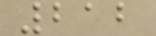212
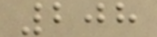208
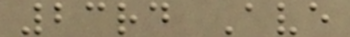23rd Ave
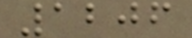1206
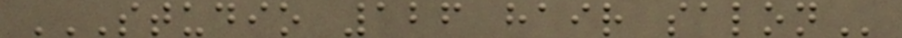STUDIO 126 HAIR SALON
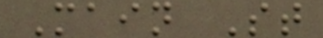Main St
